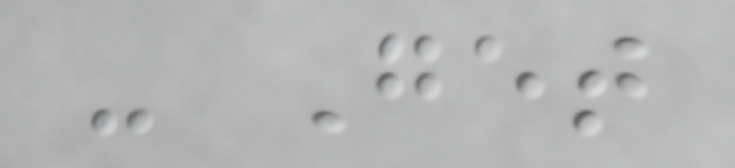- Get
